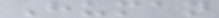Human
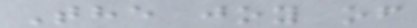The joy of
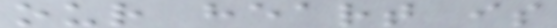our heart is
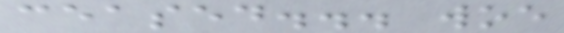ceased... woe
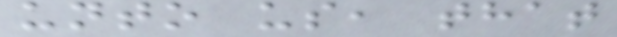unto us, that
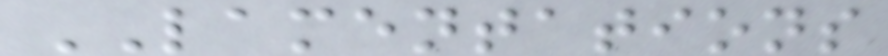LAMENTATIONS
